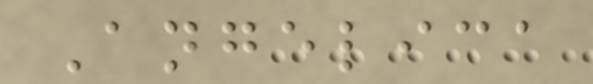Angelica
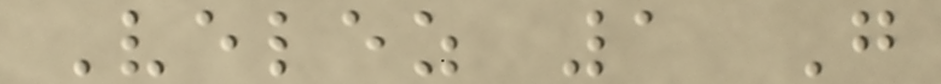Velez 1 G
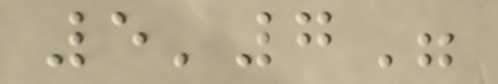5'7"
